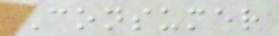Consumer
